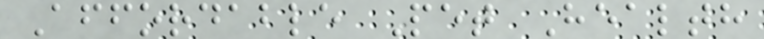Affordable Pet Health
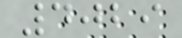4029
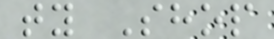ty Shop
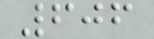606
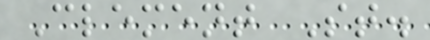Clement St.
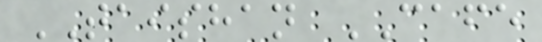TAISHAN CAFE
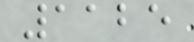1125
